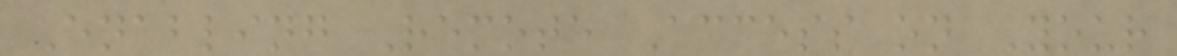Enabling Remote Access on Your
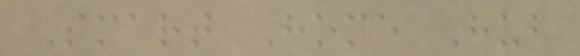Smart Home Hub
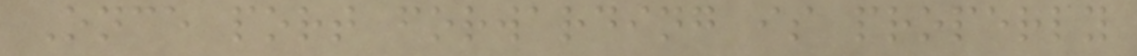Once port forwarding is properly
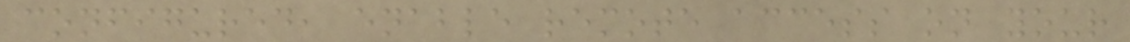configured, enable remote access on your
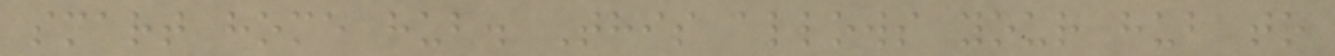smart home hub. This allows your hub to
